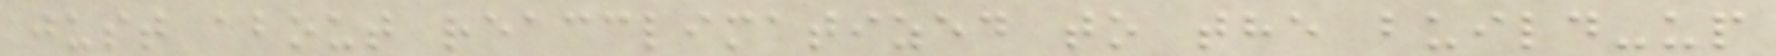just about reacclimatized to the build-up
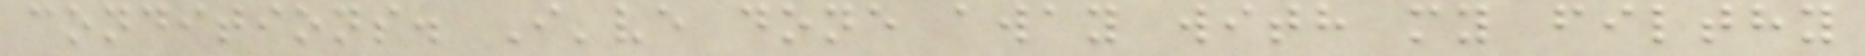conditions. I've done away with my filthy
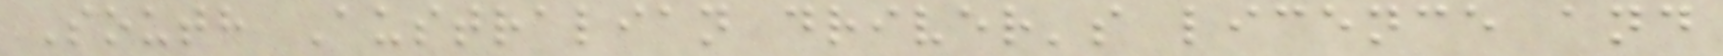South Australian driver's licence and
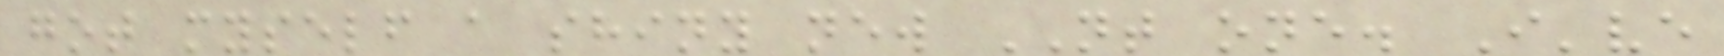got myself a shiny new NT one. I've
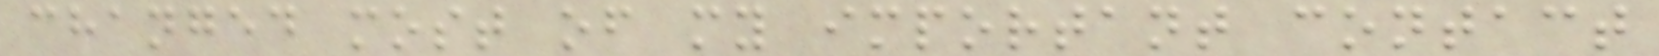changed most of my important contact
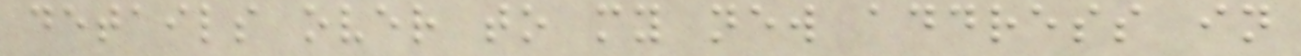details over to my new address in
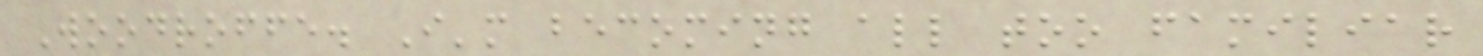Woodroffe. I'm becoming all too familiar
